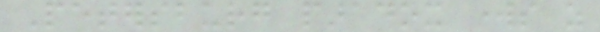Petersburg paradox works as
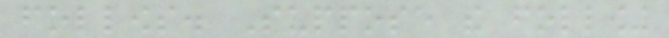follows. Suppose the following
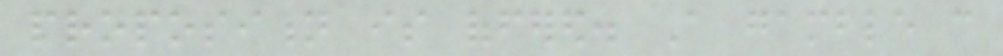proposition is offered. A gamble can
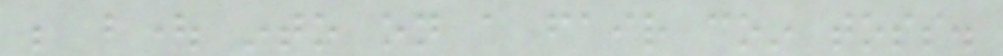be bought into on a fair coin toss.
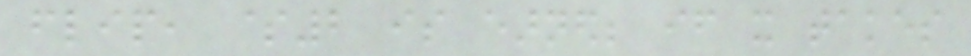flip, $2 is earned; if it takes
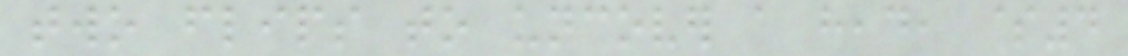two flips to uncover a head, $4
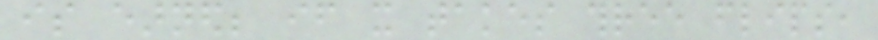is earned; if it takes three flips,
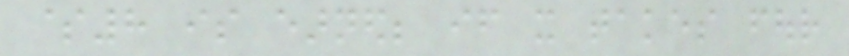$8 is earned; if it takes four
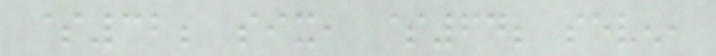$32; six, $64; seven,
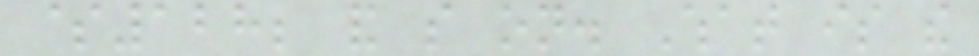$128; and so on. What is the
